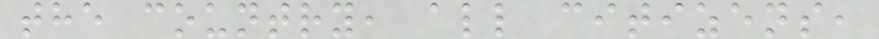the country, all citizens,
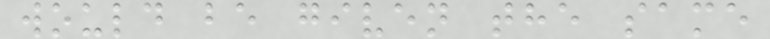would be given the same
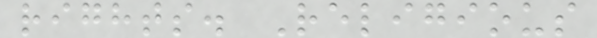rights. Religious
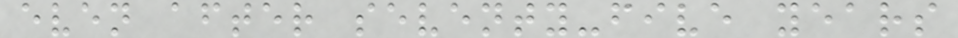even after seventy-five years
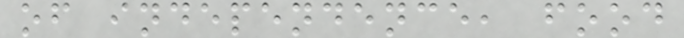of independence, food
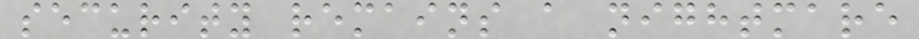security remains a nightmare
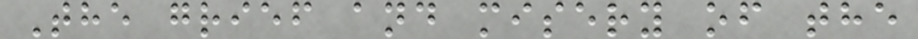The grief and misery of the
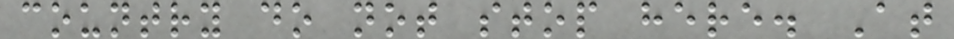country do not stop here. At
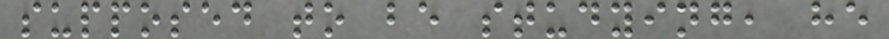supposed to be studying, he
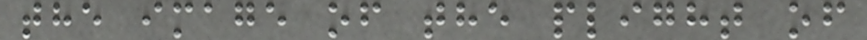the image of the plight of
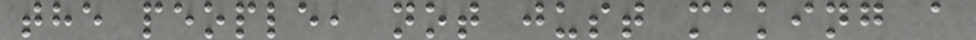the people, not just making a
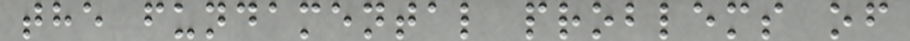the fundamental problems of
